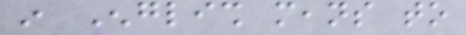in English means to
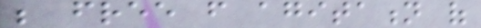be free from agitation of
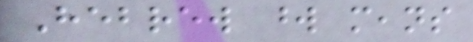Hebrew word means
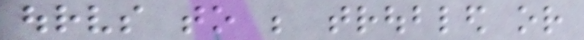ourselves to be troubled or
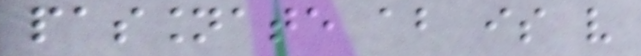passionate about is very
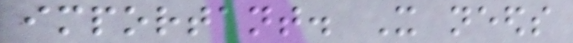important. It needs
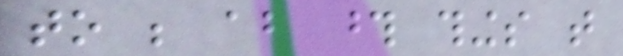to be about those things that
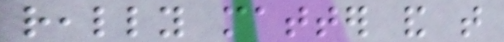really matter and that
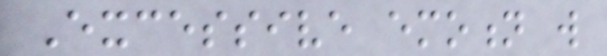Excessive emotion will
